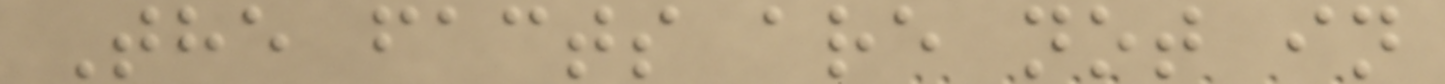The facts are not in
